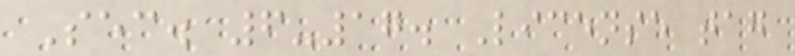Sec. 6-17. License tag
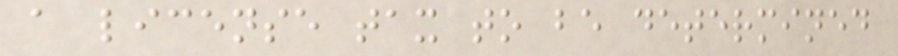a license tax to be determined
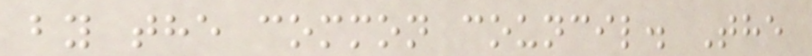by the common council. The
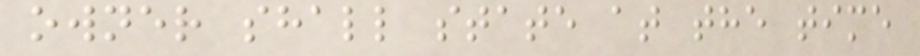owner shall state at the time
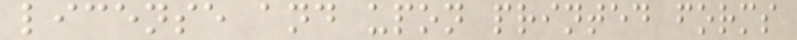license and upon printed forms
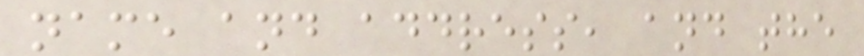name and address, and the
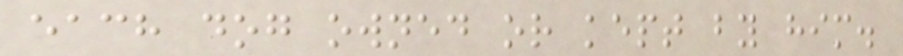each dog owned or kept by him.
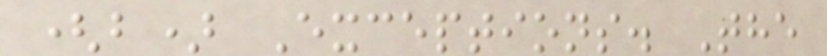(b) Exceptions. The
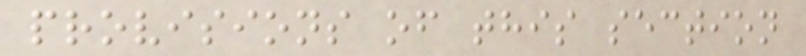provisions of this section
